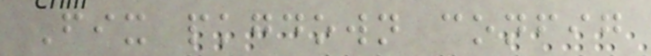Fix pkgdown config
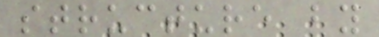structure by
